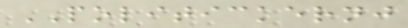POLITICKERNJ
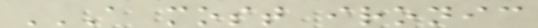A MOST IRONIC
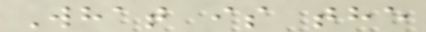What is the
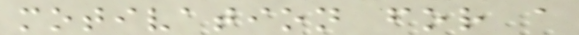motivation for a
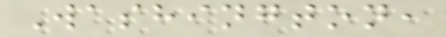Washington,
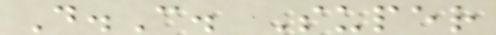D.C. Super
